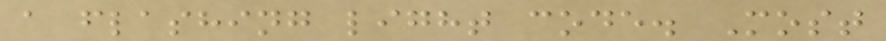a flashing light code. Most
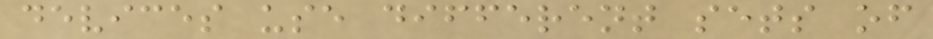devices use different sets of
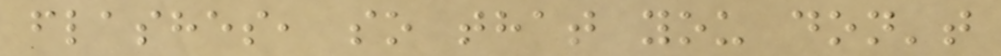flashes, so that you don't
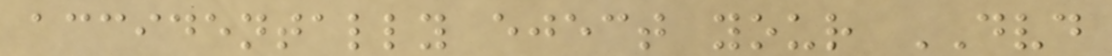accidentally eject your DVD
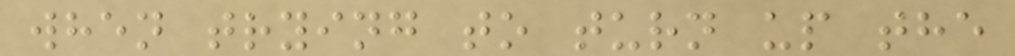when trying to turn up the
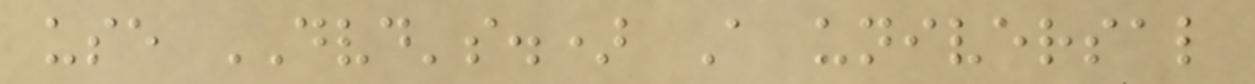use DVD's.) A universal
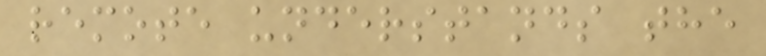remote understands the
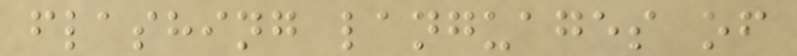flashing languages of
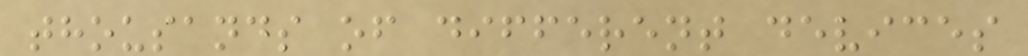thousands of different devices
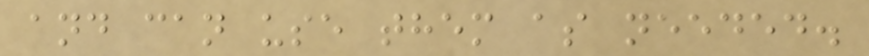and can use them as needed.
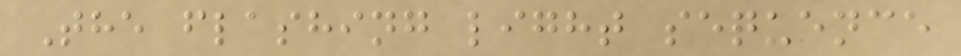The flashing light sequence
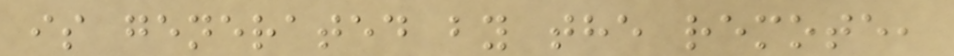is generated by the remote,
